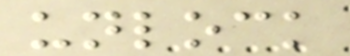unlock
